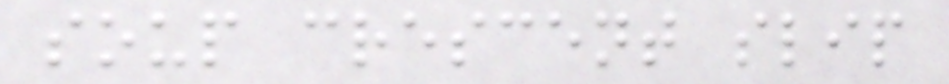soup crescent slip
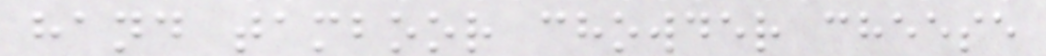hand tamboor chowder cheese
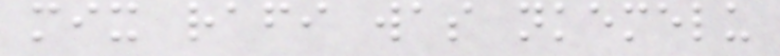mix rafi was nkemelu
